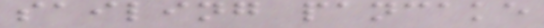sailing pancake
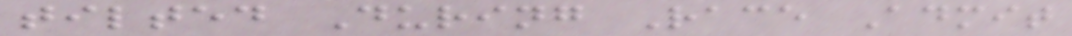tilted During Race Admit
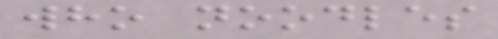who noodles
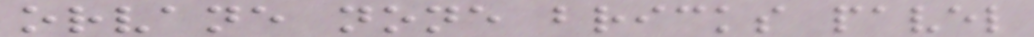orvane none bricks pavel
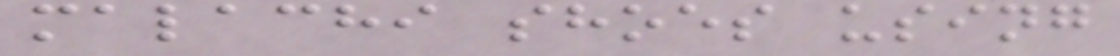malachi shoes using
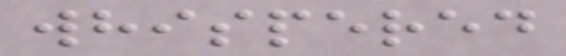whispered
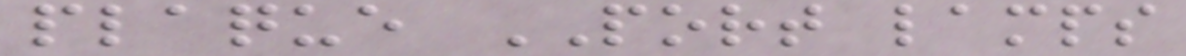plaque PORT lamps
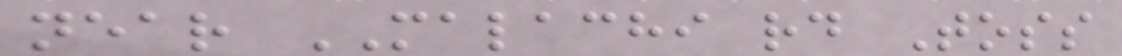near MALACHI rd Toss
